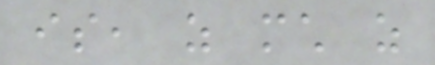is, as much as
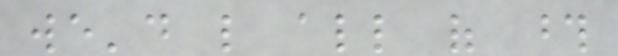we'd like all of those
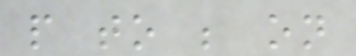people to be on
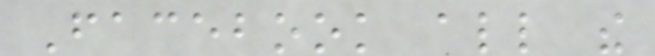Facebook all the
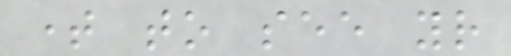time to see your
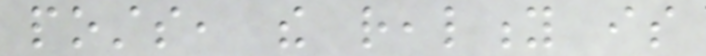posts, the reality is
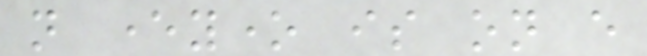not everyone is on every
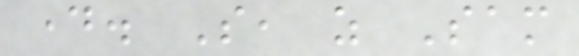day. So, as Sam
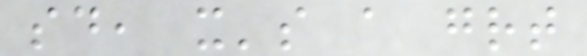said, it's a great
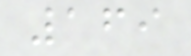169
